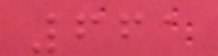661
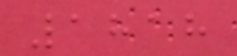1818
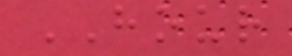HOUR
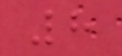8
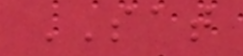SAT
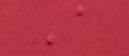A
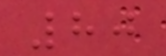80
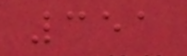351
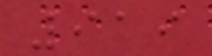919
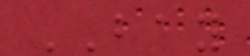BAY
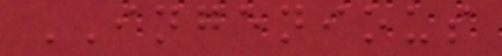INGENIOUS
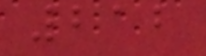212
